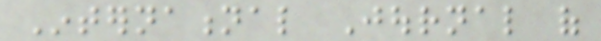International Journal of
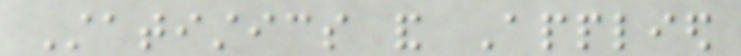Statistics and Applied
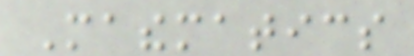Mathematics
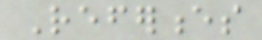References
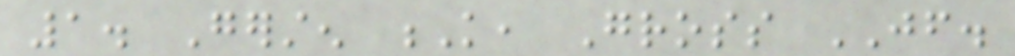1. Gersten K, Gross JF.
